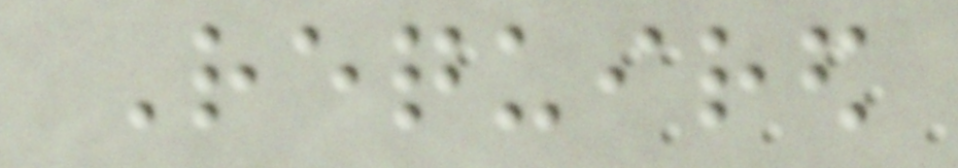Required
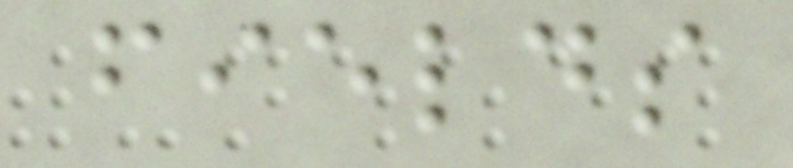fields
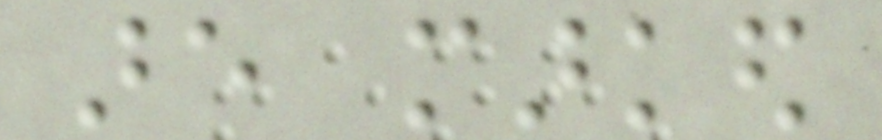are marked
